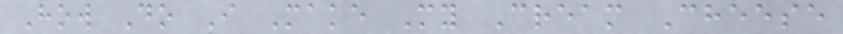How Do I Make My Cream Cheese
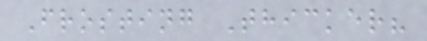Frosting Thicker?
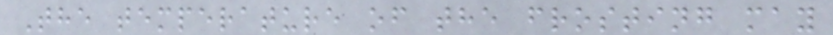The temperature of the frosting may
